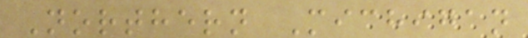Northern Michigan
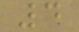4
